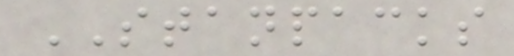STANPACKS
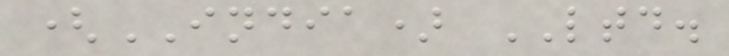(INDIA) LTD.
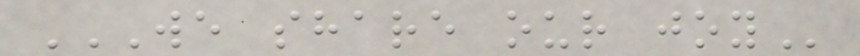WE SHARE OUR JOY
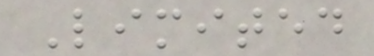Limited
